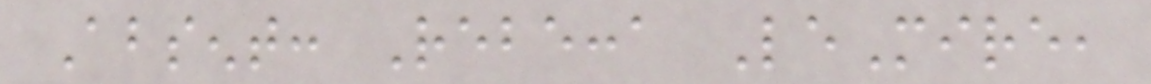Absent: Rebecca LeMire,
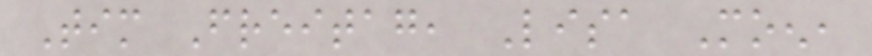Tim Freitag, Lisa Moen,
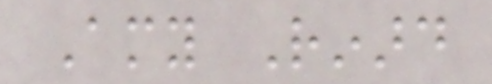Amy Rinard
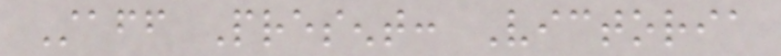Staff Present: Victoria
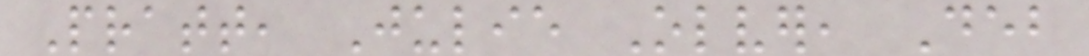Pratt, Julie Olver, Deb
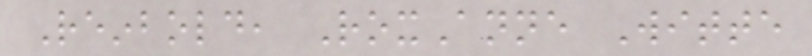Reinbold, RoxAnne Witte
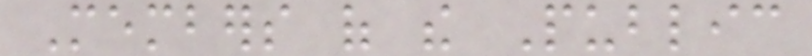Members of the Public
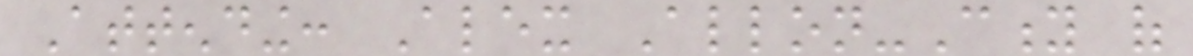Attending: Alex Allon-City of
